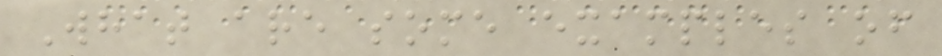What are some examples of
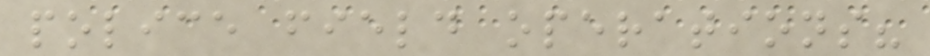police field operations?
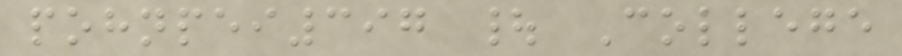pohnpei397 | College
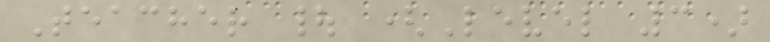Teacher | (Level 3)
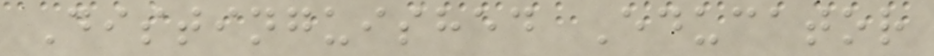Distinguished Educator
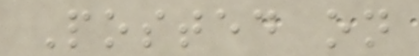Posted on
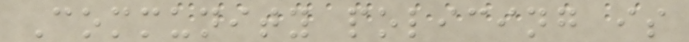Community policing is
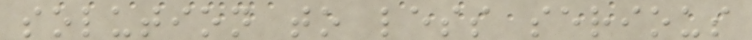solution to less serious
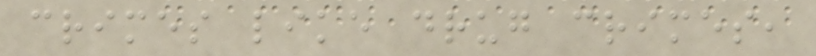crimes like drug crimes,
